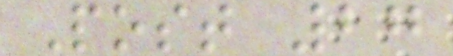Post 27
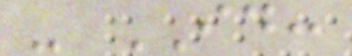- ID:
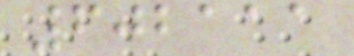602111
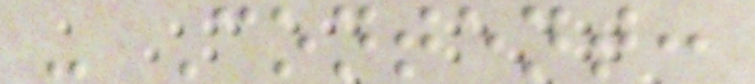- Content:
